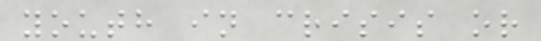youth in crisis or
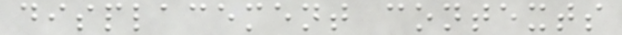displacement contexts
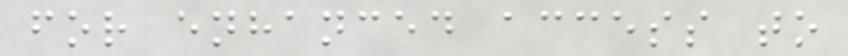for enhanced access to
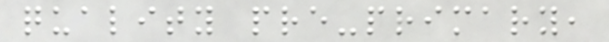quality pre-primary,
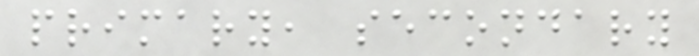primary, secondary
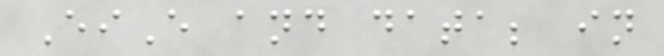EiE and data; in
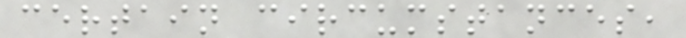certain circumstances,
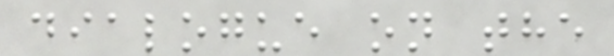dialogue on the
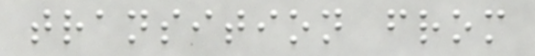transition from
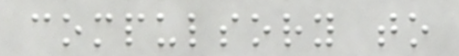compulsory to
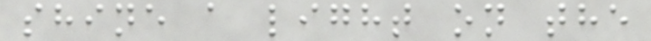shine a light on the
